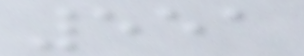551
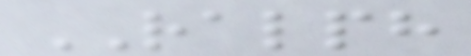RALPH
